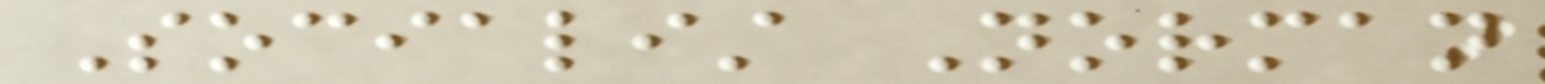Socialist Norman
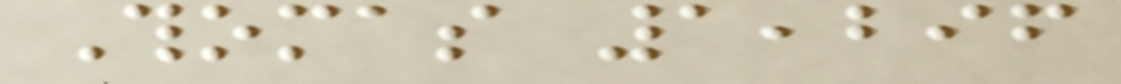Thomas 1,296
